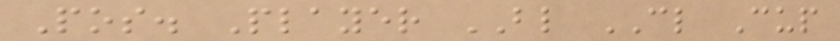Pos. Player BL CL Cup
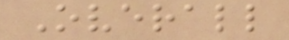Overall
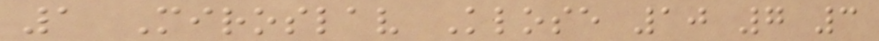1 Miroslav Klose 10 7 3
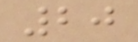20
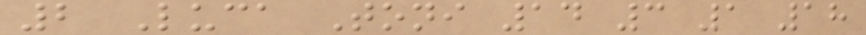2 Luca Toni 14 3 1 18
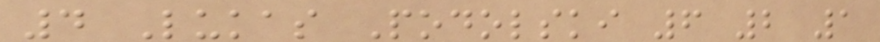4 Lukas Podolski 6 2 1
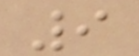9
